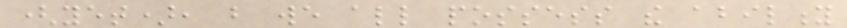(yet), but we all possess the ability
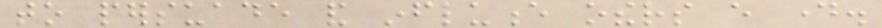to persuade and influence others every day.
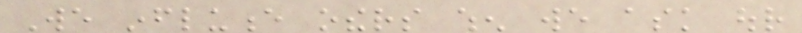We influence others when we ask our
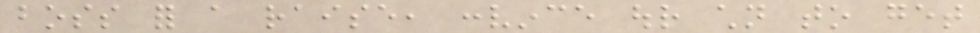boss for a raise, convince our children to get
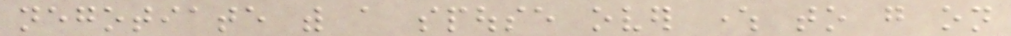negotiate with a spouse over where to go on
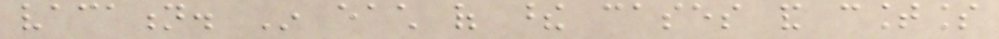vacation. In each of these cases and countless
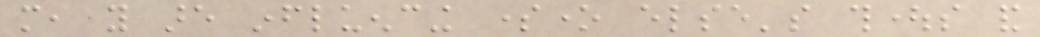more, you are influencing someone else's thoughts and
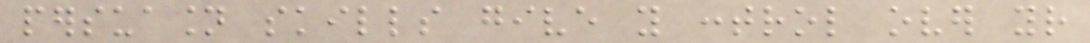persuasion skills give you control over your
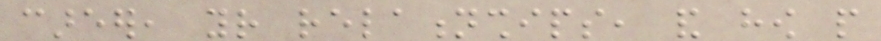career, your relationships, and how people
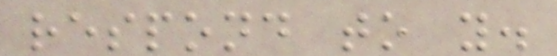respond to you.
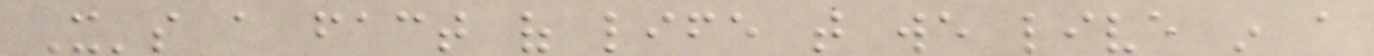It's a fact of life that we live in a
